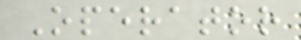Operator
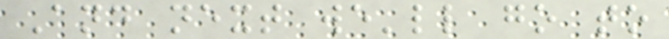And next we'll go to
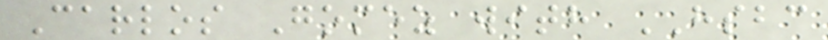Carlos Gomez with HSBC
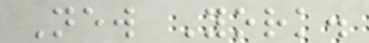New York.
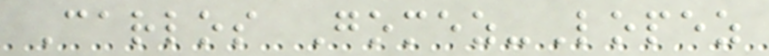Carlos Gomez-Lopez
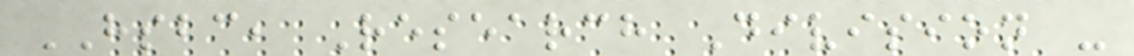HSBC, Research Division -
